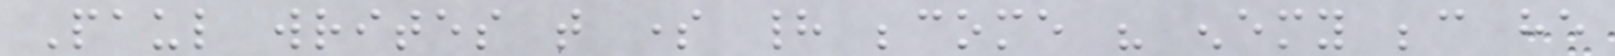Paul writes that some had become his enemy because he
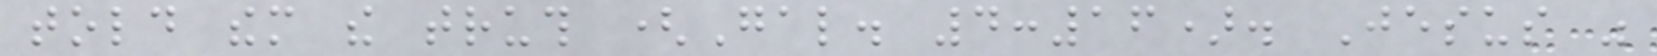told them the truth (Gal. 4:16). Jesus was
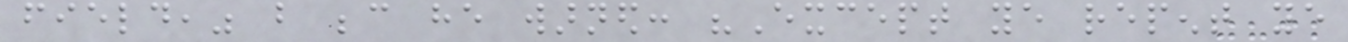field," but because he warned: "Except ye repent ye
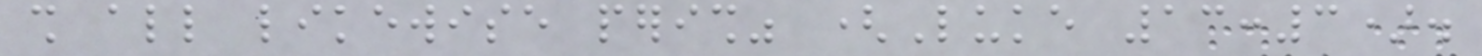shall all likewise perish" (Luke 13:3).
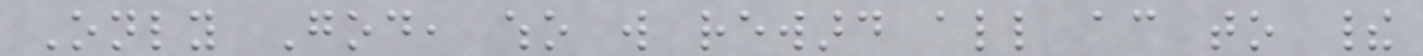Only God, who will reward all according to their
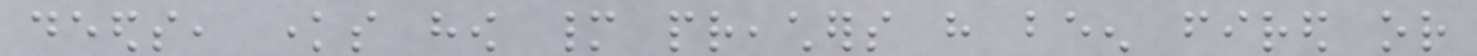deeds, knows how many preachers have been fired or
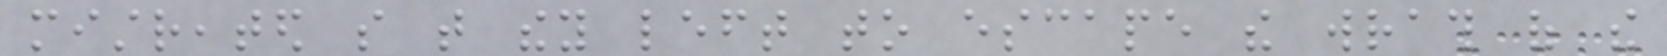mistreated so that they left to escape the wrath of the
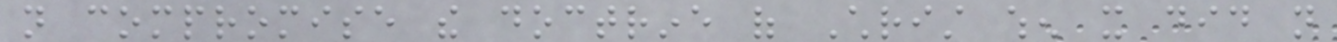not compromise the doctrine of Christ when it did not
